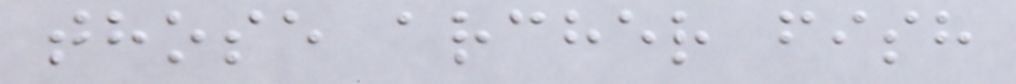those archer fish
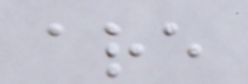are
